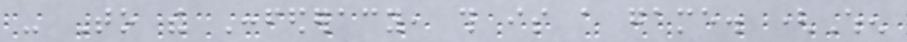- To the Confederacy, this is a game. (When
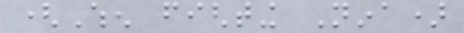(When fighting Nina)
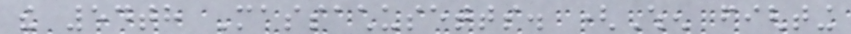the 54th Massachusetts. (When fighting
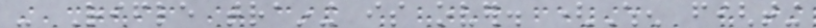- Rifle training is over. (When fighting
